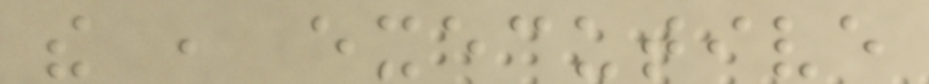the , executive
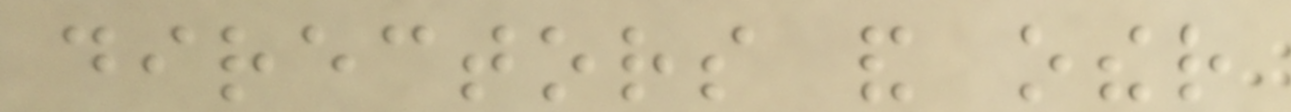directors and other
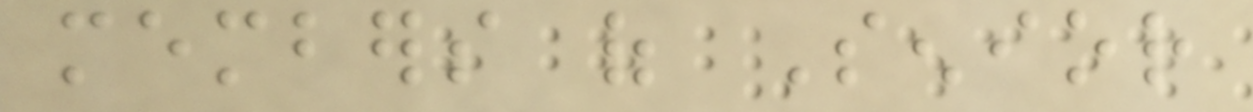members of Senior
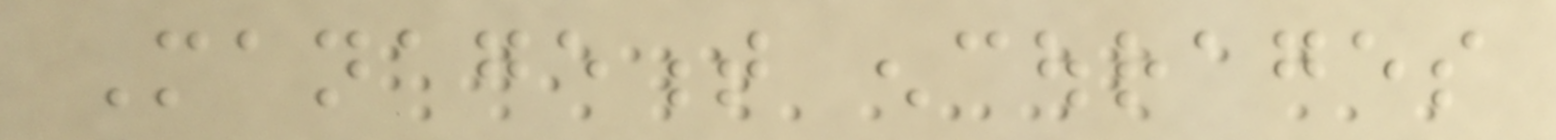Management encourages
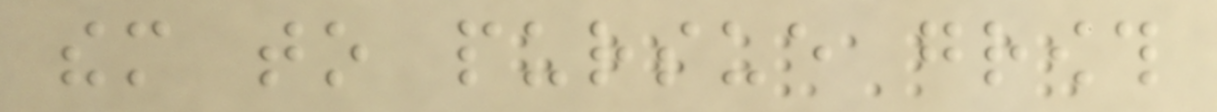them to pursue growth
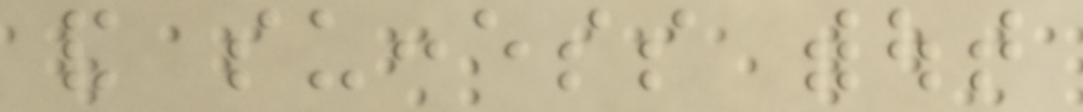and success without
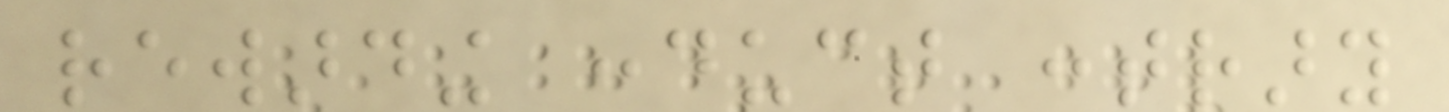rewarding conduct contrary
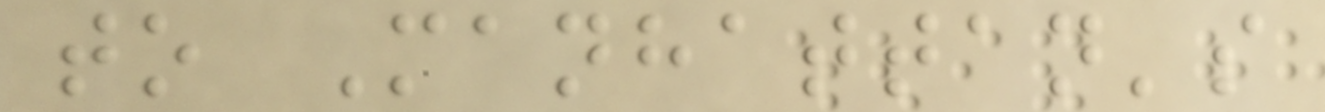to Manhattan's
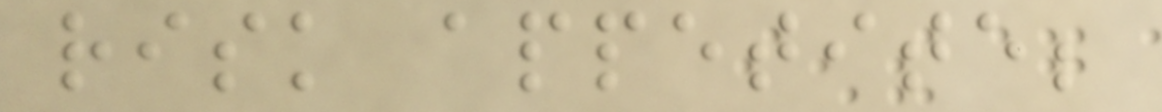risk appetite;
